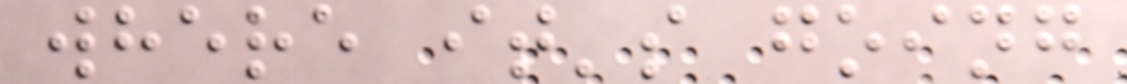where it's going
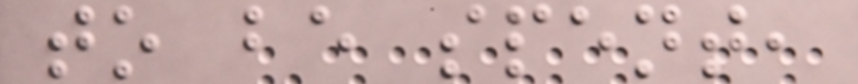to be spent,
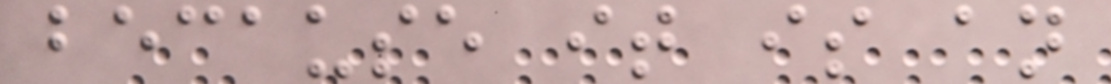because it is an
